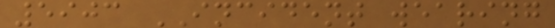5903 INCIDENT wearing
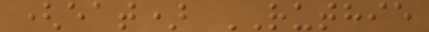(eat) RUTHIE
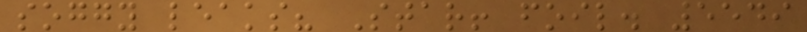soggy leaks? Star! foil. 5549
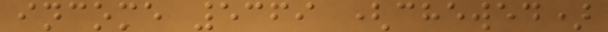income 5369 (chewed)
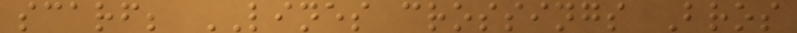scarf; LINES crossings Bros
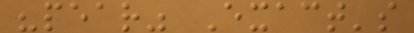"pear" Exact's
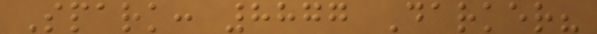Spark: 8877 Darker?
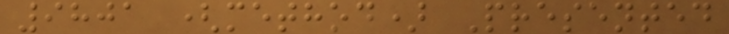9801 (method) Presented
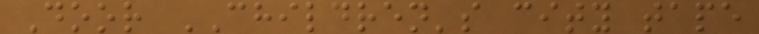Door CHILDREN's city tape
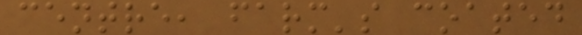centre, farm's coated
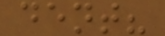dent?
